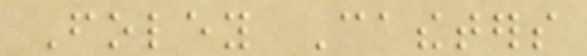Foley Catheters
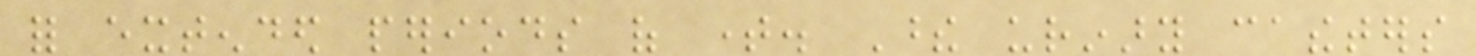for extended periods of time. These urinary catheters
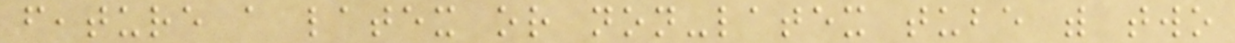feature a latex or non-latex tube with two
